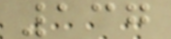137
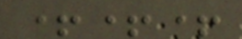+++
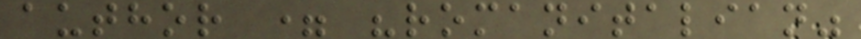author = "romanitalian"
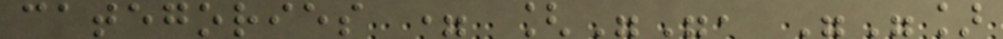categories = ["", ""]
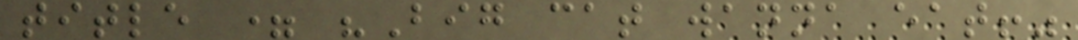title = "Big cat wanna eat!"
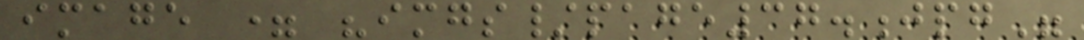image = "imgs/page37.jpg"
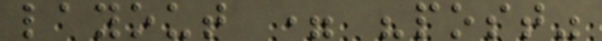layout = "post"
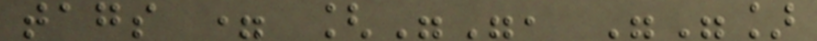tags = ["", ""]
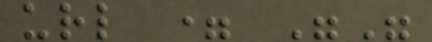url = ""
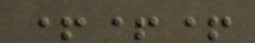+++
